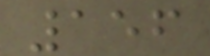156
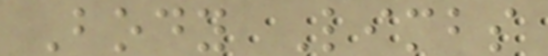Body Limbs
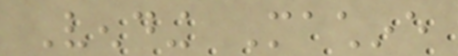Vending Machine
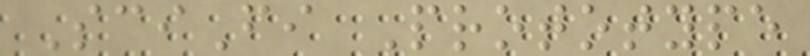SciFi Prototype
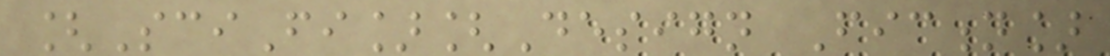[SciFi][Design Fiction]
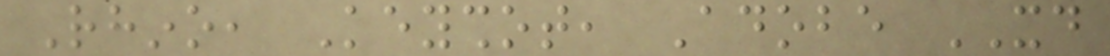Rhino, Keyshot, Adobe XD
